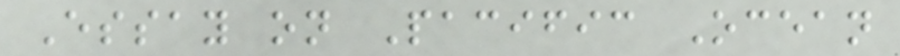Essay on Pacific Ocean
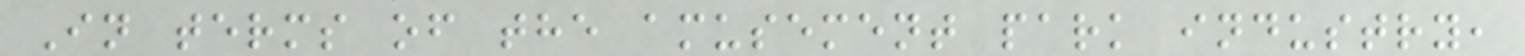In terms of the amusement park industry,
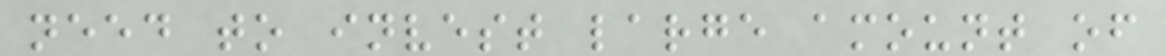need to invest large amount of
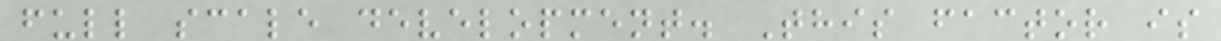full scale development. This factor is
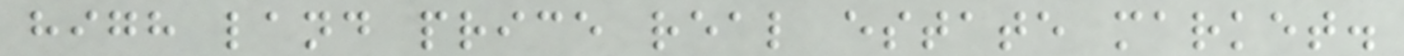high land price real estate market.
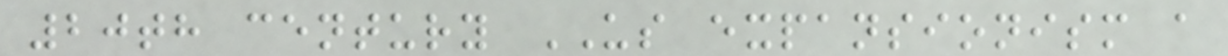20th century US expansionism a
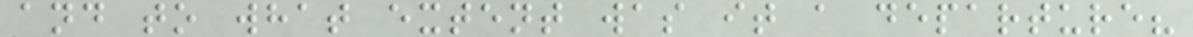and to what extent was it a departure?
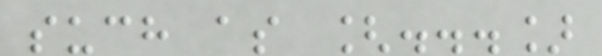such as [...]
